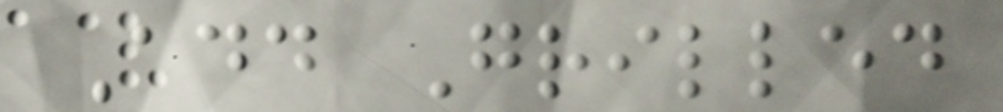Add Grilled
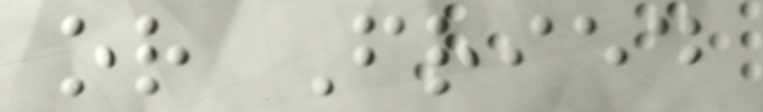or Fried
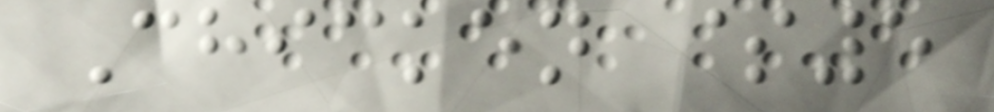Chicken $5
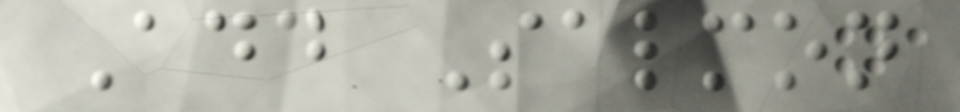Add Salmon
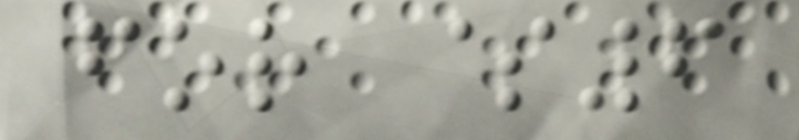for $6
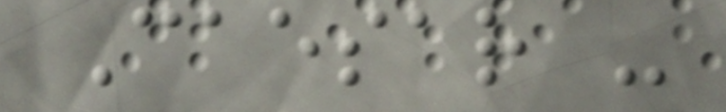Caesar -
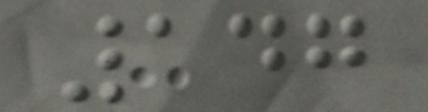147
